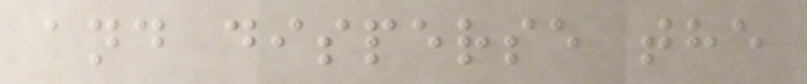and disperse the
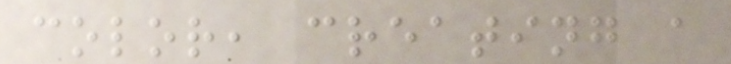color, creating a
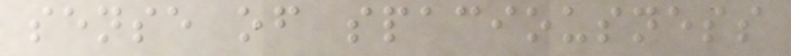sense of spaciousness
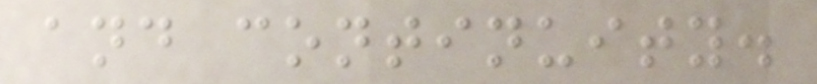and continuity.
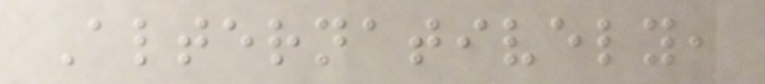Alternatively,
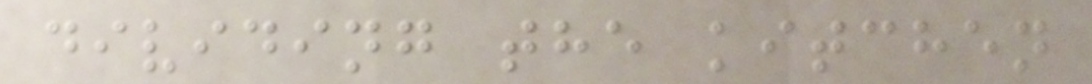dividing the kitchen
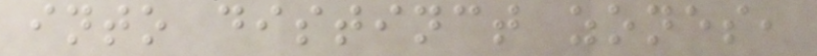into distinct zones,
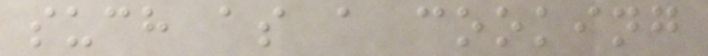such as a cooking
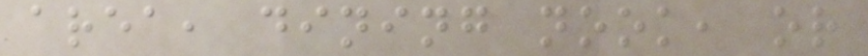area, dining nook, or
